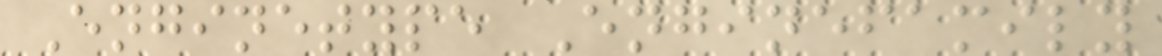Enginetype Enginefamily
